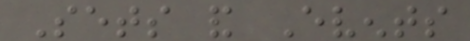Sets and Events
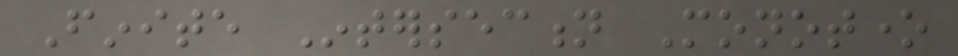Finite Intersection Monotone
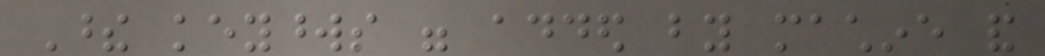These keywords were added by machine and
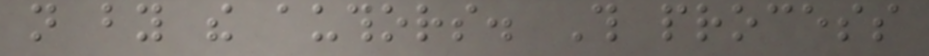not by the authors. This process
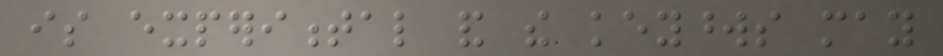is experimental and the keywords may
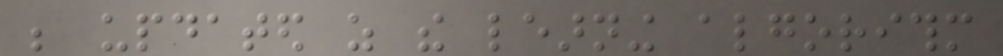be updated as the learning algorithm
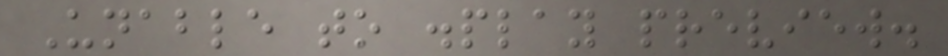Unable to display preview.
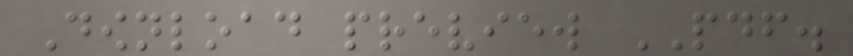Download preview PDF.
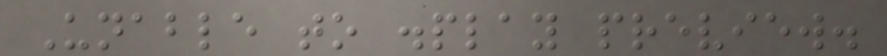Unable to display preview.
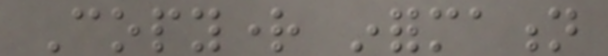Copyright information
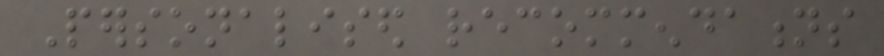Personalised recommendations
